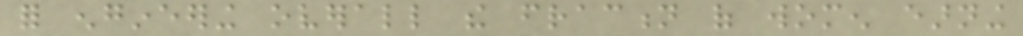for engineering overall the fraction of women earning
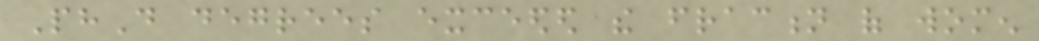PhD degrees exceeded the fraction of women
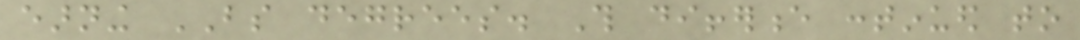earning BS degrees. This difference continued to
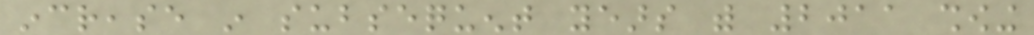increase in subsequent years with 2011 showing
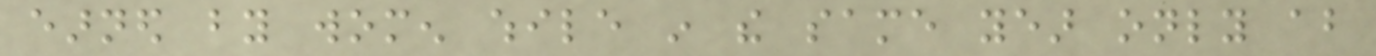earned by women while in the same year only about
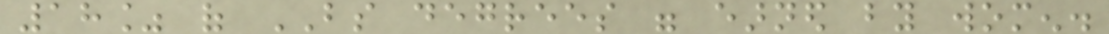18% of BS degrees were earned by women.
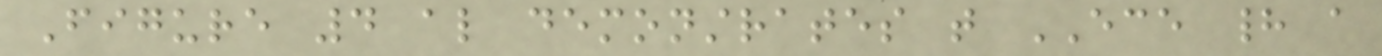Figure 4 also demonstrates that ECE had a
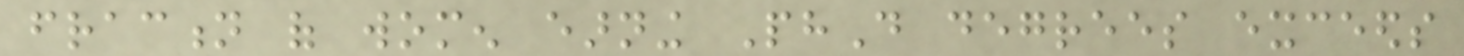fraction of women earning PhD degrees exceeds
